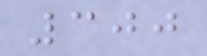300
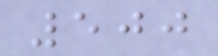500
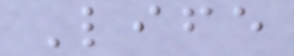Life
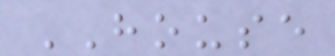HOUSE
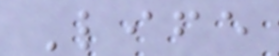Life
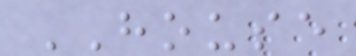HOUSE
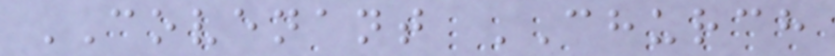COVENANT CHURCH
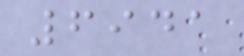6941
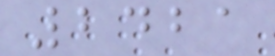2421
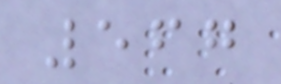567
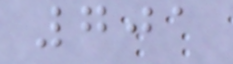701
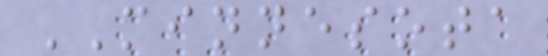MINNESOTA
